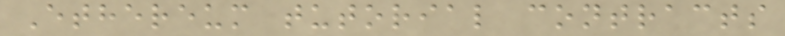Ethereum tutorial contracts
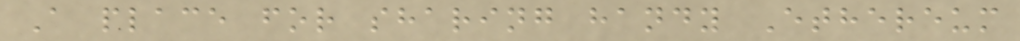A place for sharing handy Ethereum
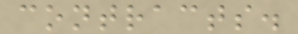contracts.
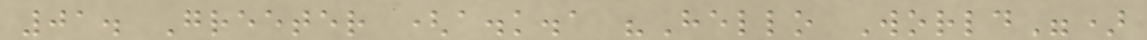01. Greeter (a.k.a "Hello World")
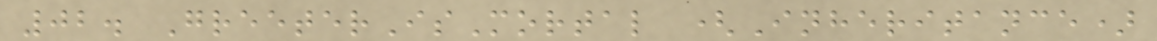02. GreeterIsMortal (Inheritance)
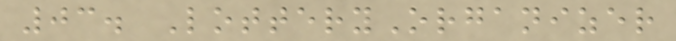03. LotteryOrganizer
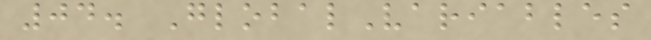04. GlobalVariables
